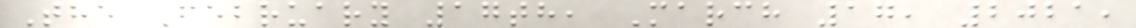The February 17th, March 17, 2021,
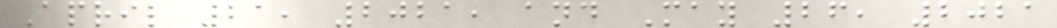April 21, 2021, and May 26, 2021
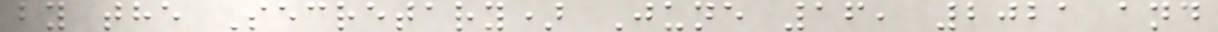by the Secretary) June 16, 2021 and
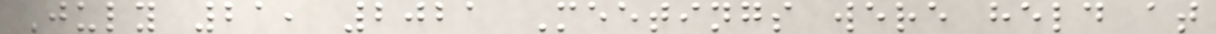July 21, 2021 Meetings were held at
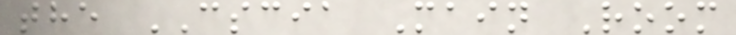the CSCIA Main Room
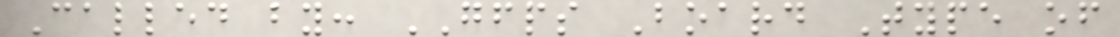Called by: GFPS Board Type of
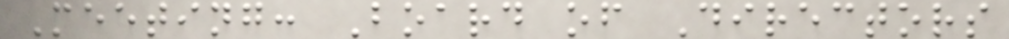Meeting: Board of Directors
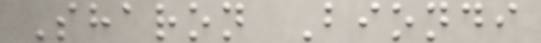Sharon Biondi
